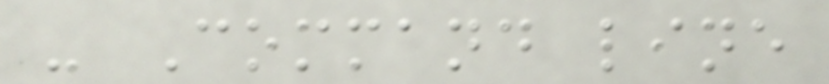- Command line
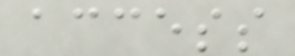access
